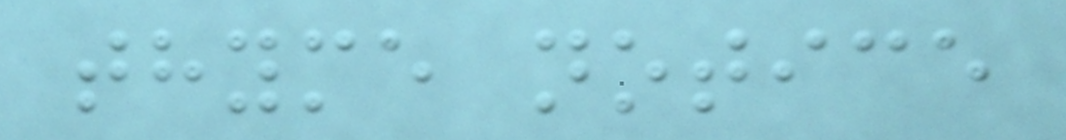thyme notice
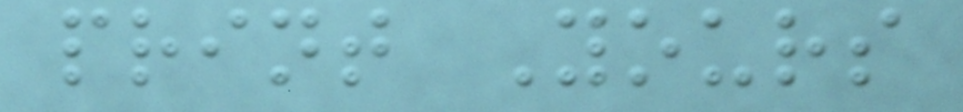print Yours
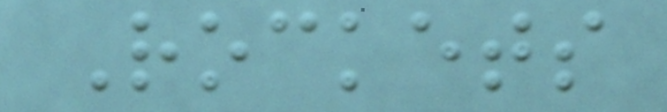Rockets
